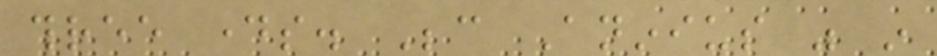three days. Because Aninius was in
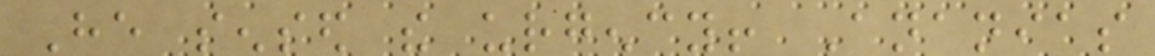He sensed the urgency! Ananias
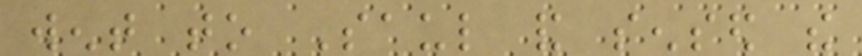went to Saul and sensed the
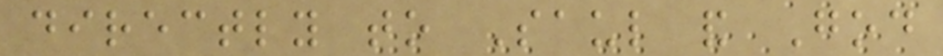directly to Saul and God
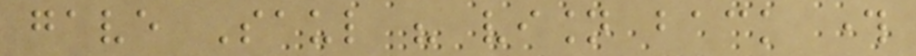gave Saul his vision back through
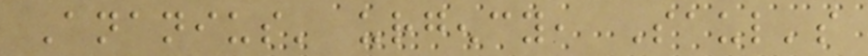Ananius' urgency, Saul's
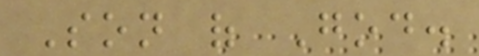Son of God.
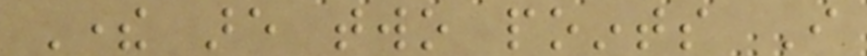There are two points I
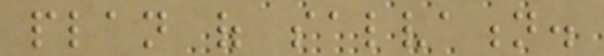plan of salvation.
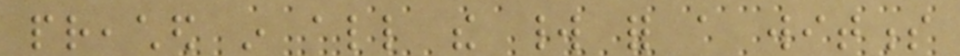preached in all the world for a witness
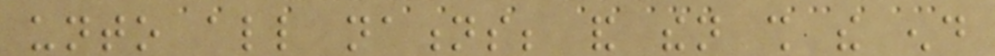unto all nations; and then shall the end
